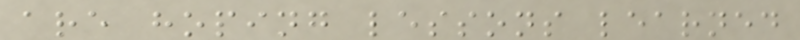are hoping lessons learned
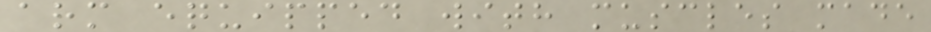arm equipped with muscles made
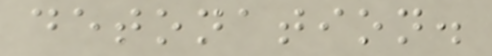detonation.
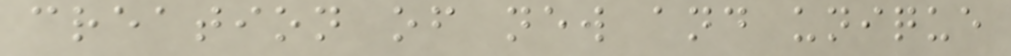creation of new and unique
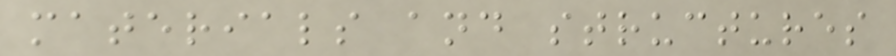materials and structures
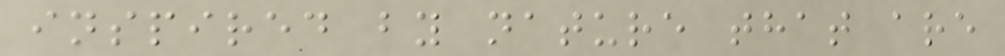inspired by nature that are
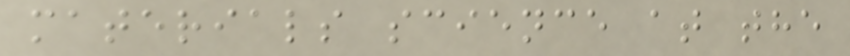materials science at the
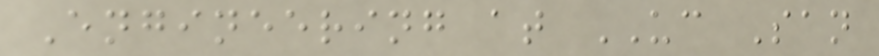Engineering at UC San
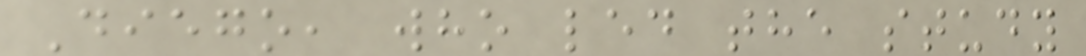Diego, who led the study
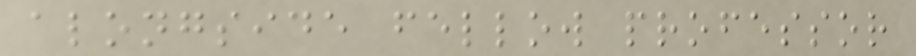alongside fellow professor
